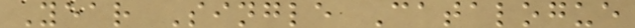Year Single Catalogue
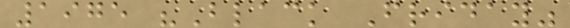1975 "Black Friday"
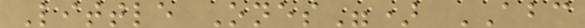Little Ones") ABC
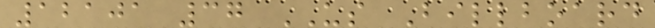12101 37 US Billboard
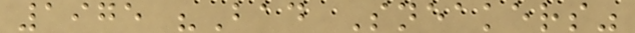1975 "Bad Sneakers"
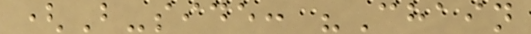(B-side: "Chain
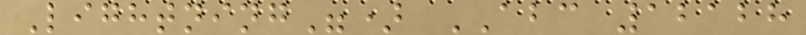Lightning") ABC 12128
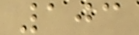103
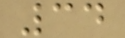34
